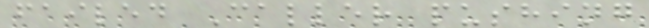failed Caller pushing
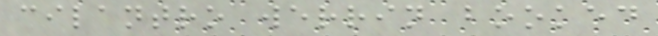cilantro werrin booked
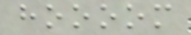hoooom
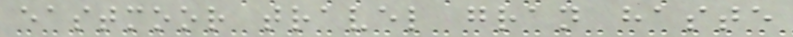eastmoor travel gran haste
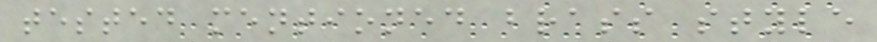tested mentioned brass style
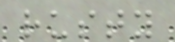rusty
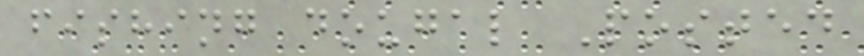fishing dougal Posted
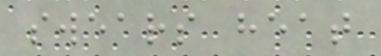swears heat
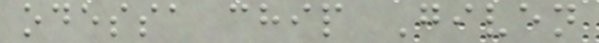odessa chip Given
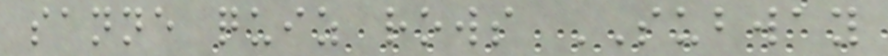sanne quiz rows SUBWAY
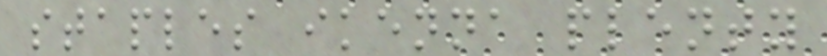staples ikenna plenty
